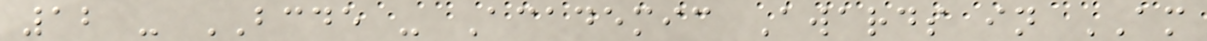12 - BCDE - Academic Awards in AM
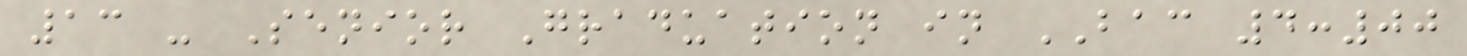13 - Senior Graduation in BAC 4:00
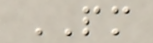PM
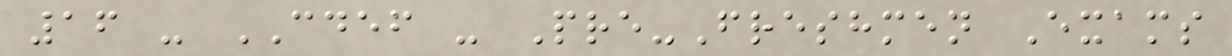16 - CDEF - Pre-Freshmen Exams
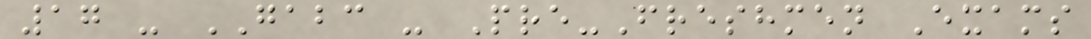17 - GABC - Pre-Freshmen Exams
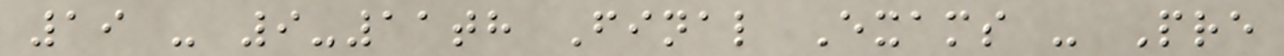19 - 9-11th Final Exams - Pre
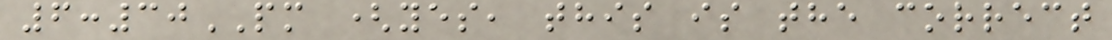6:30PM (yes, this is the correct
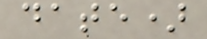date)
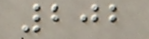202
